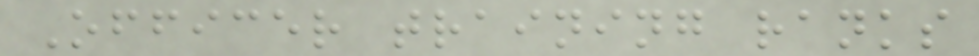Officer training ranks
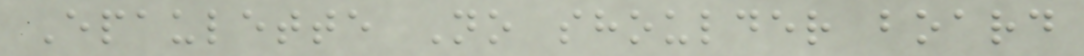Epaulette No shoulder board
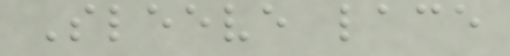Sleeve lace
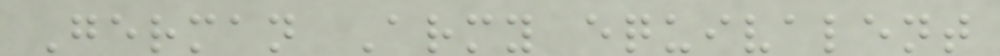German Army equivalent
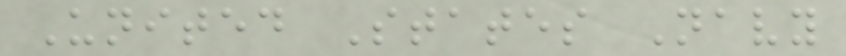United States Navy
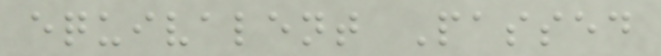equivalent Passed
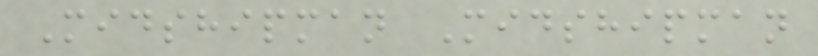Midshipman Midshipman
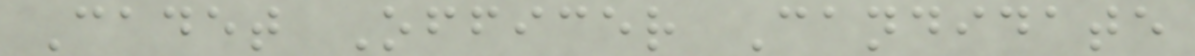Cadet Officer Candidate
